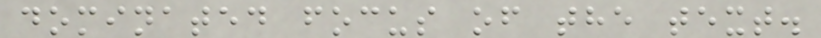dominated focus of the text.
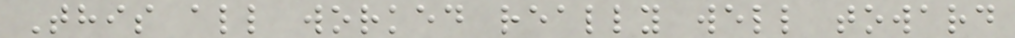This all worked really well toward
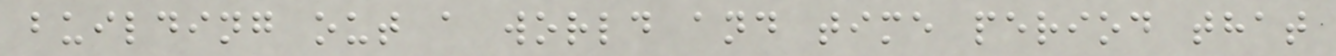building out a world and time period that
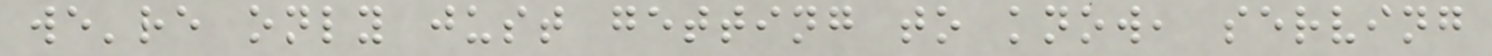we're only just getting to know, serving
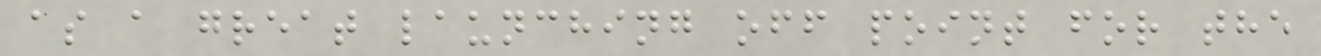as a great launching off point for the
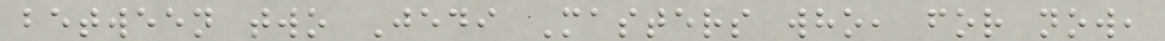between two Jedi Masters who, for now,
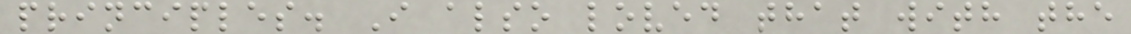principles. I also loved that with the
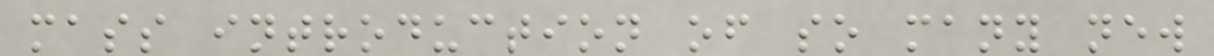mass introduction of so many new
